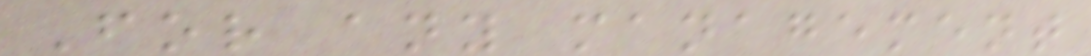For any management
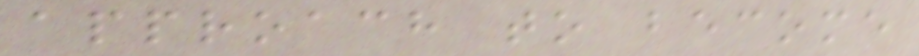approach to become
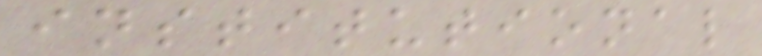institutional
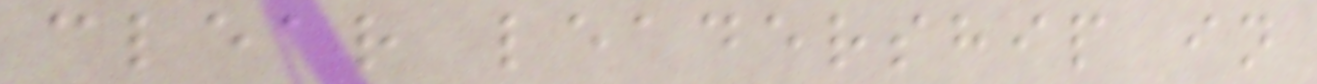clear leadership in
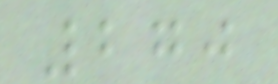270
